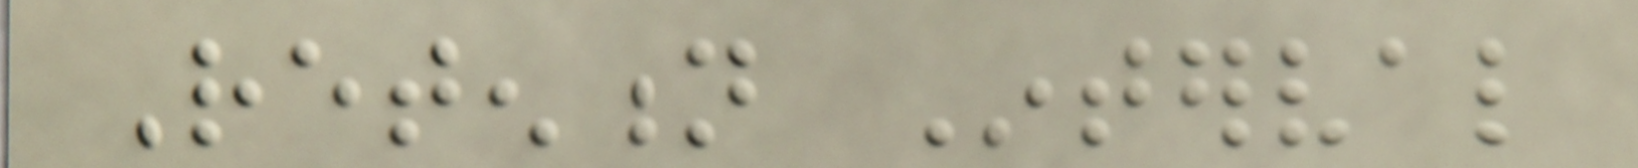Retention Interval
